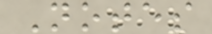Notes
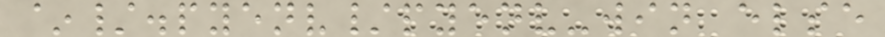~/.pyenv/pyenv-win else
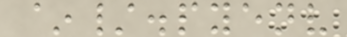~/.pyenv
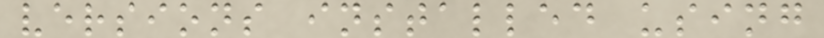versions installed using
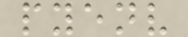pyenv
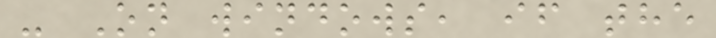- On windows, if the
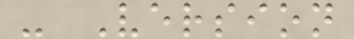- Version
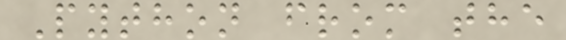Python from the
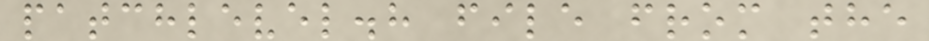patchlevel.h file from the
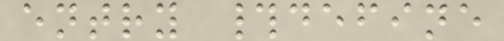entry #define
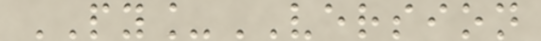PY_VERSION
